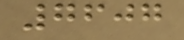7607
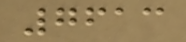7613
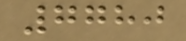7780
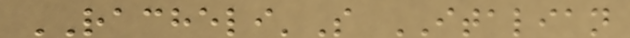RACHELI'S ITALIAN
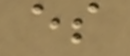es
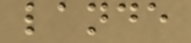lande
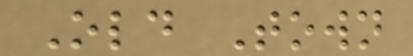Old Town
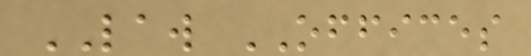LAW OFFICES
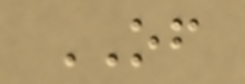OF
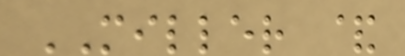MILLER &
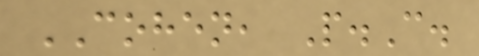COHEN, P.C.
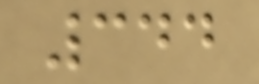344
